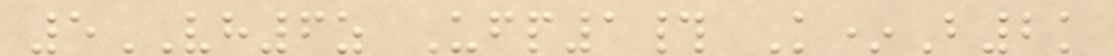5VH6z Ufp1# K*B2k
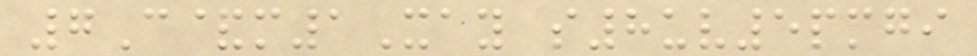7C&m1Xay s8uv5pmgi
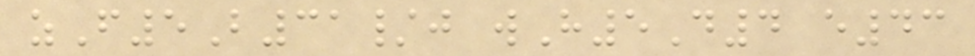zF5B31/j wH5D4 e43
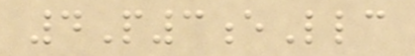4P3eLlc
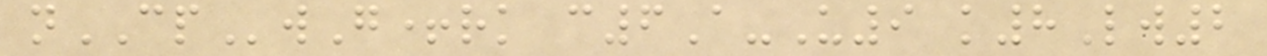nCPwG+rk c6A-U9 k8Lw2
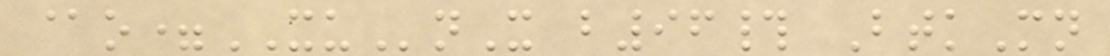@o=XUnX b96# BtkMn
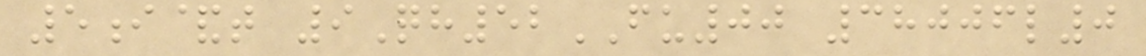5i&t 9Qh52FU00 38006l0
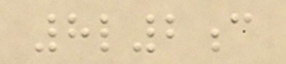8l2c
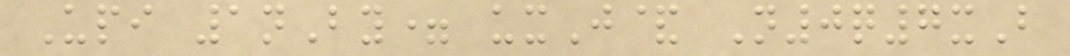Upi 1nBy= uxJ& N0q7xB
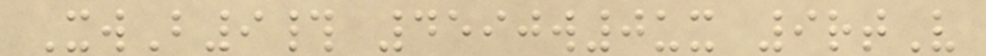XwB9# 4590w0ux 9rtV
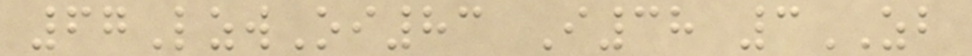67LzwOi83 I38 3ZB
